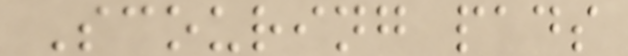Scouring pads
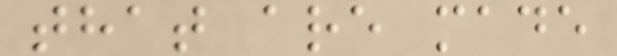that are made
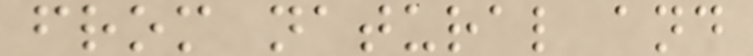from natural and
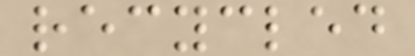recycled
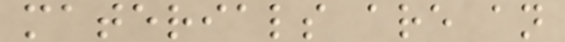materials are an
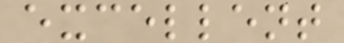excellent
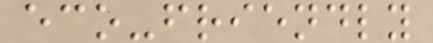eco-friendly
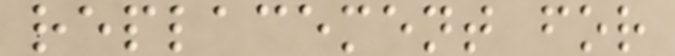replacement for
